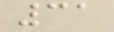31
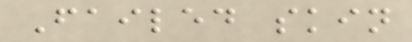Failed skin
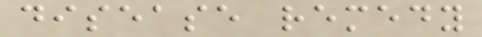disease remedy
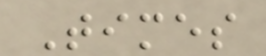Times
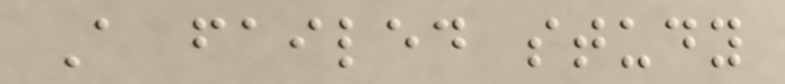A failed study
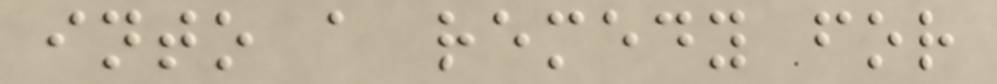into a remedy for
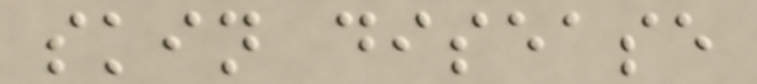skin disease
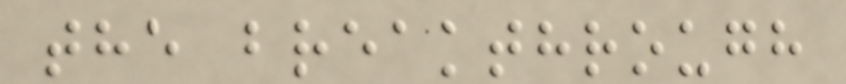the breakthrough
